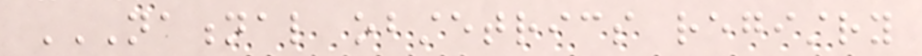NATIONAL OBSTETRICS REGISTRY
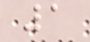1
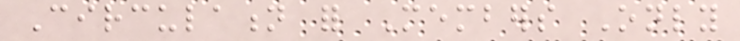Circulation for Members Only
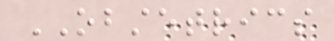OBSTETRICS
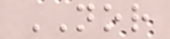NOR
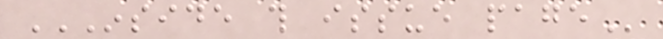INSIDE THIS ISSUE PAGE
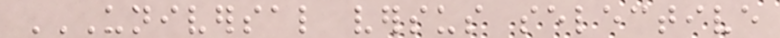UNIVERSAL VERSUS SELECTIVE
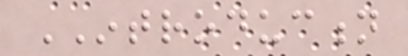INTRODUCTION
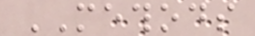METHODS
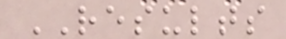RESULTS
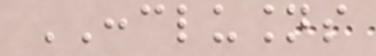CONCLUSIONS
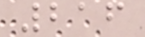216
